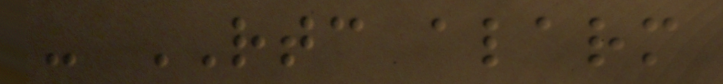- RTC alarm
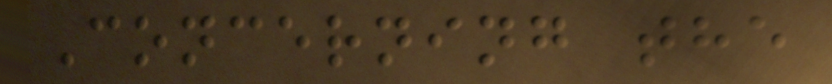Concerning the
